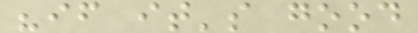"if it's good
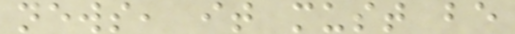news, it must be
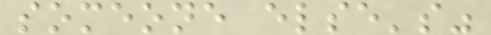someone else's"
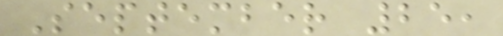September 25,
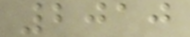2010
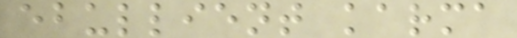ebullient karma
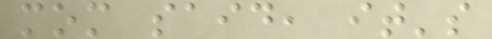mom said, it's
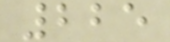225
